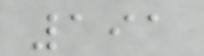191
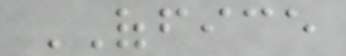OFFICE
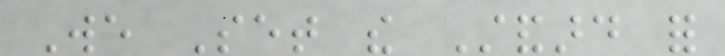We Set the Standard for
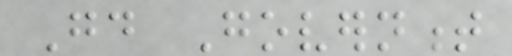Good Government
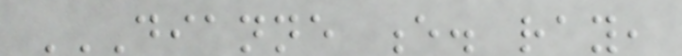DIANNE E. RAY,
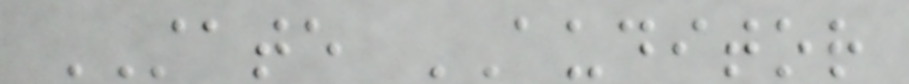STATE AUDITOR
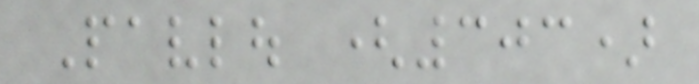Pavlou (303)
